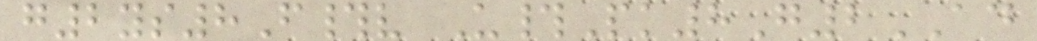g2ys8F#v U#Pk8G2AD
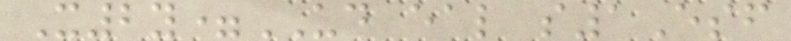X2y=UD eal s1Esf
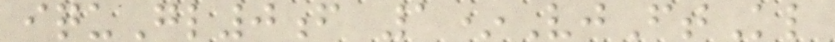iquGl0f 1*VjFtKl
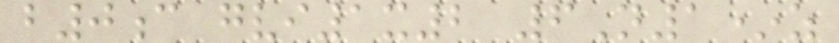b0c gvi1x2 6N1*z
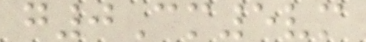g0Cm5vm
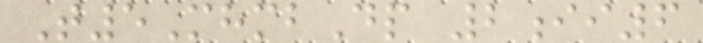T5MhmbDp 2ii6
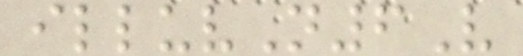illuvN6V
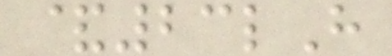&23lH
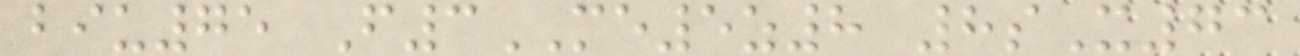biu75 F3ME5z8 8sX73
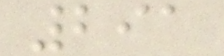291
